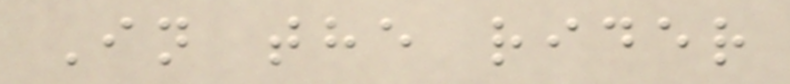In the rider
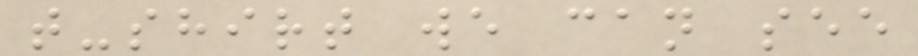t-shirt we can see
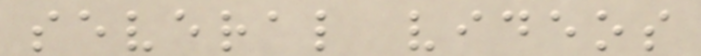several videos
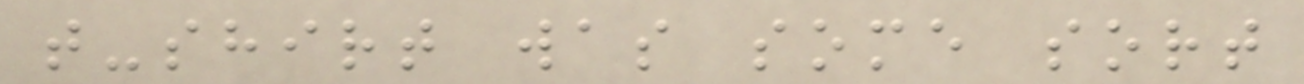t-shirt was some sort
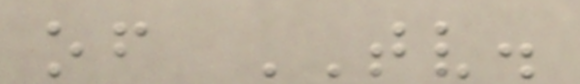of TV.
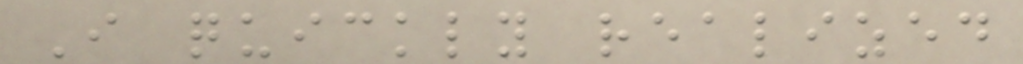I quickly realized
